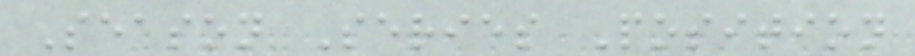Season Series Position
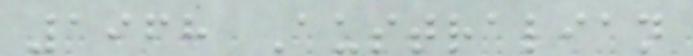1968 Australian
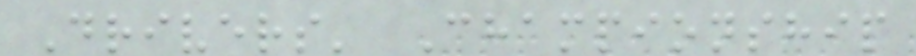Drivers' Championship
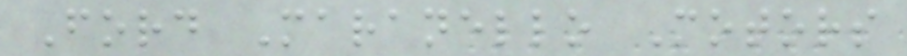Ford Maranello Motors
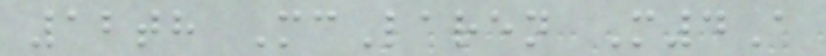12th McLaren M4A
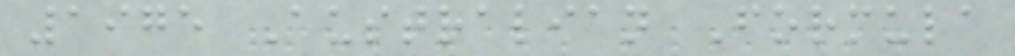1975 Australian Formula
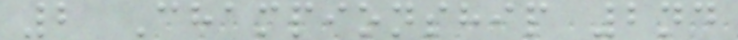2 Championship 2nd
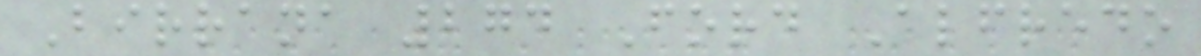Birrana 274 Ford Alfredo
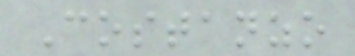Costanzo
